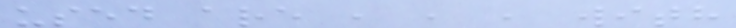used are , , , with
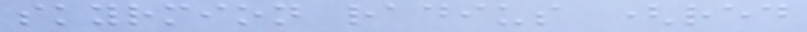skyrmion radius (red
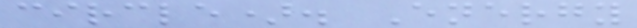circle). Energy
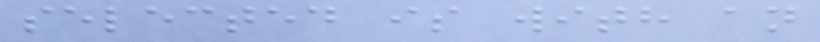selected is with an
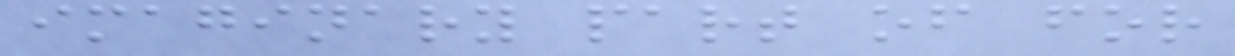imaginary part of for
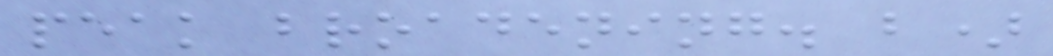peak broadening. b)
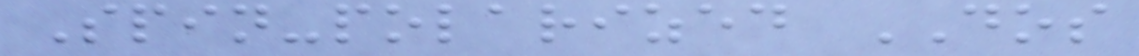Spin-polarized DOS
